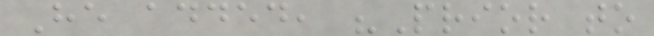He added, "Prior to
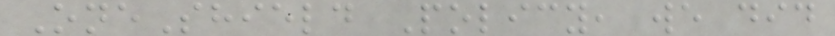OneShield Policy, we did
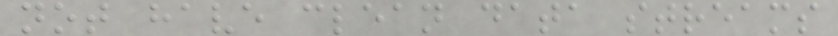not have clean data streams
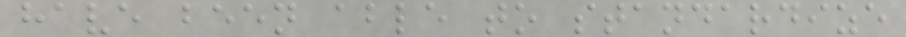have been able to standardize
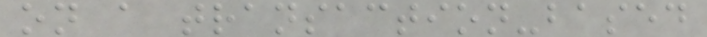on a transaction-based
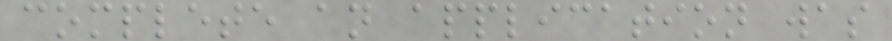complete an application was
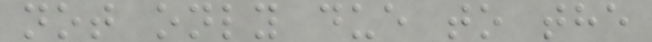not only due to the
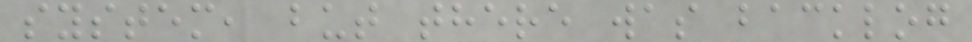system, but there was backlog
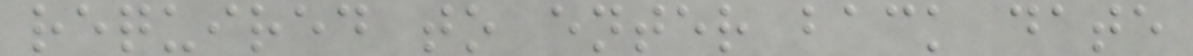required to enter back date
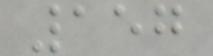157
